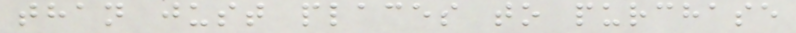than just places to purchase
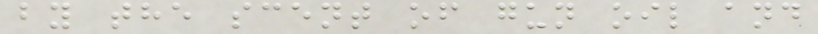by the scent of gun oil and
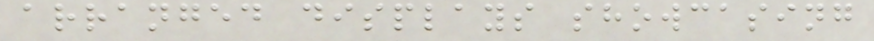arranged displays showcasing
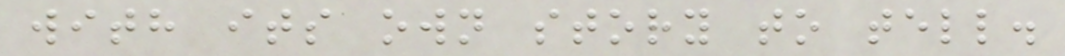with its own story to tell.
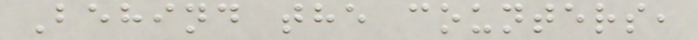Behind the counters,
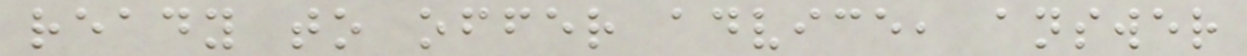ready to offer advice, answer
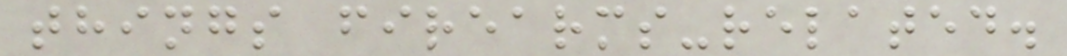things firearms-related.
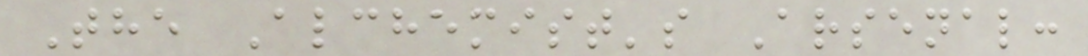The Alchemist's Arsenal:
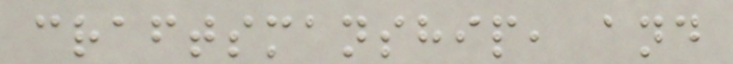craftsmanship, and
